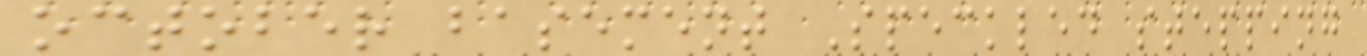october basement Speckled stepping
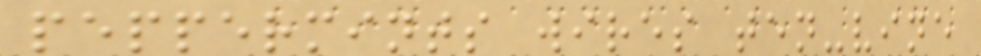peppermints wires ten-vine
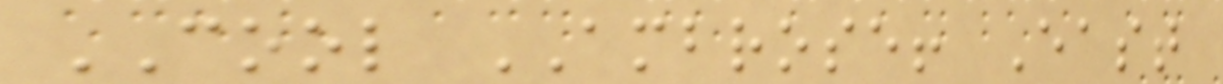COOL AMBROSE! East
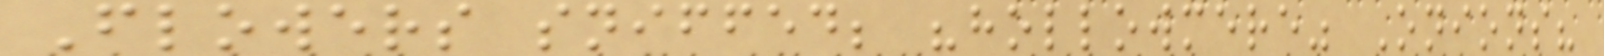Flowers sniffed; "hollowmere" Onions?
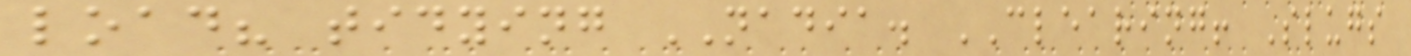load? tidying NADIA. CLEARING! Slugs
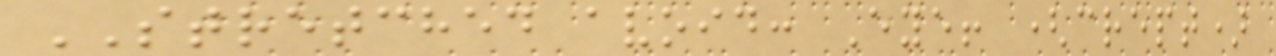STRETCHED avoid: Eye! (crept)
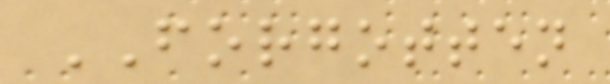FORGOTTEN
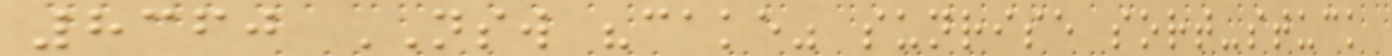8360 NSW "cake" sunrise sort-stuck
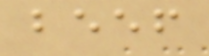beef
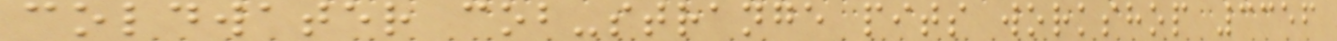coldwater cob-strange pits workshop 3356
